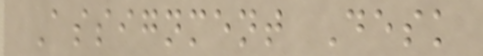Assignment Desk
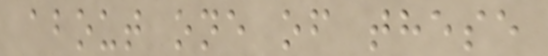about one of these
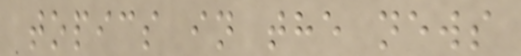topics in the news
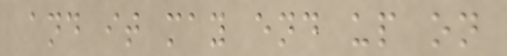and it may end up on
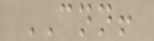CNN!
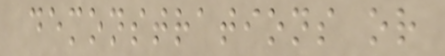demonstrations or
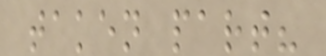taken part?
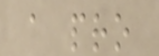a pro
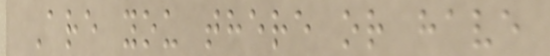Are you there or have
